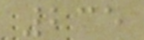235
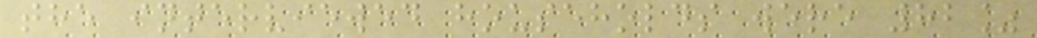the interviewed households were 82%
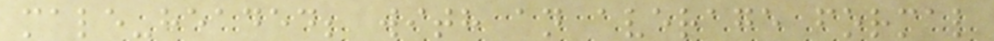male-headed; with an average formal
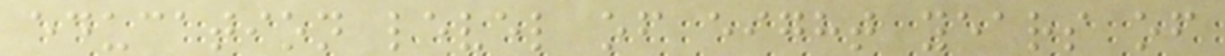education level of eight years of
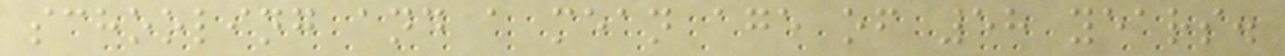schooling and a mean age of 58 years.
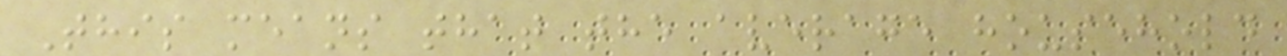This means that the average household
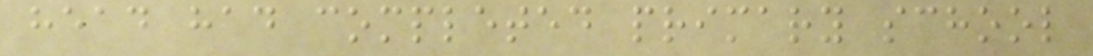head had completed primary school
